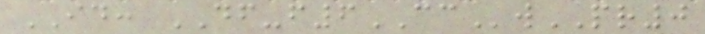ID: DF-f6CCwPR0
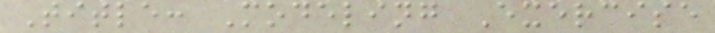Title: Modeling Exercise
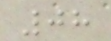08
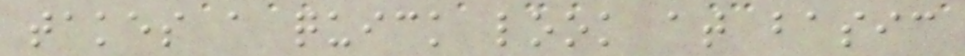takes a quick look at basic
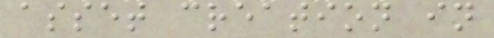asset creation in
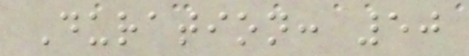Duration: 50
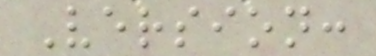Version:
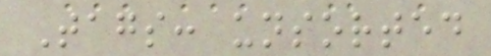Tags: unsorted
